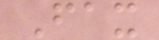Fax
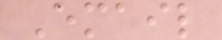Email
